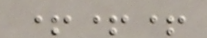+++
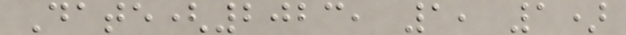Date(2023, 1, 1)
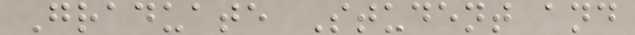Graduate Student and
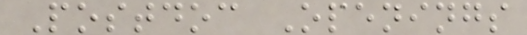Postdoc Openings
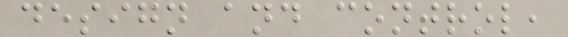design and control,
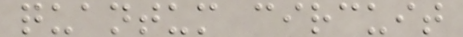quantum circuit
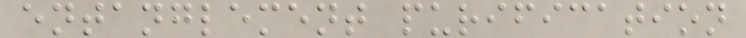entanglement purification
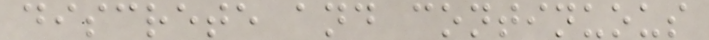discrete and continuous
